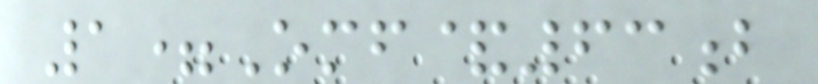1=Omf&63b
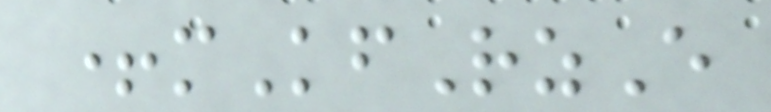+mKfRzE
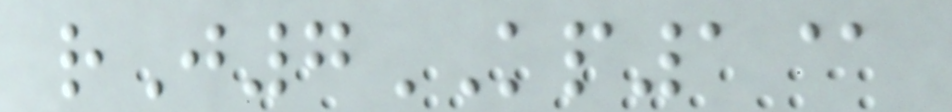rJ7KP1@
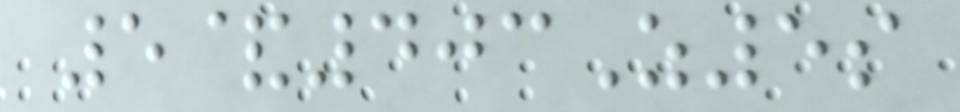5&403Z5s
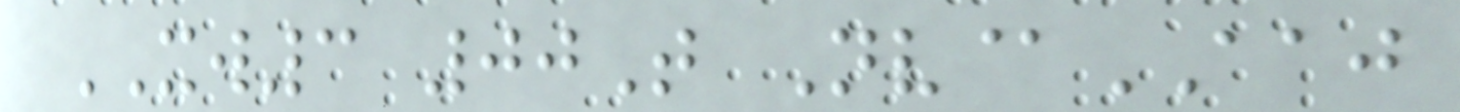XW3 00T Nv@AAJ
